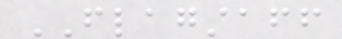FLAGSTAFF
